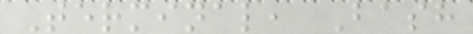Terminal, Bash
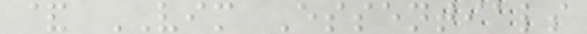& VIM Essentials
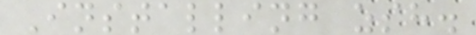Installing zsh.
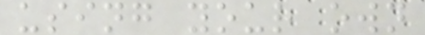using your own
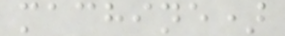machine)
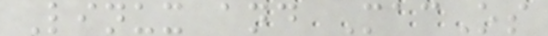Linux and MacOs
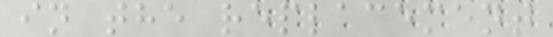in the replacement
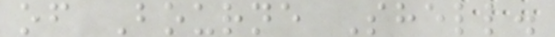of Bourne Shell.
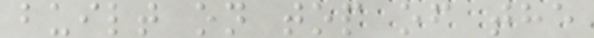built on top of the
